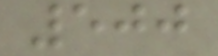500
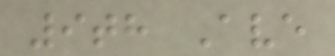9th Ave
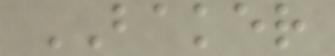BAKER
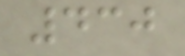430
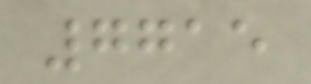7715
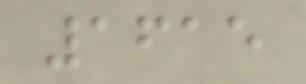1615
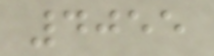4055
